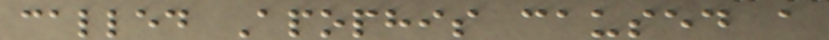called Apophis caused a
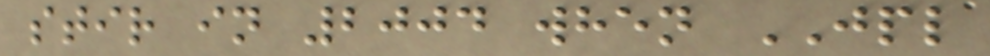stir in 2004 when JPL
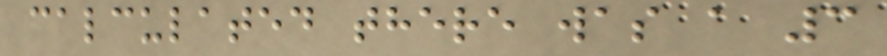calculated there was a 3
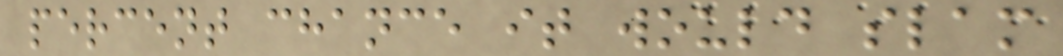percent chance it would slam
